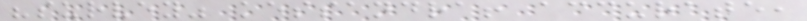"survey" kessandra! accurate,
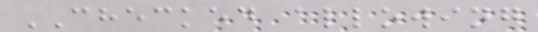CHECKED allowing
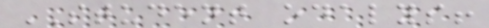STUDENT odalys!
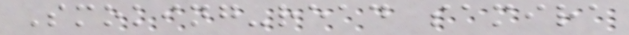Smoking-read samira
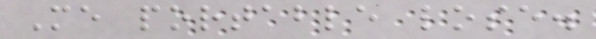Me portable lose.
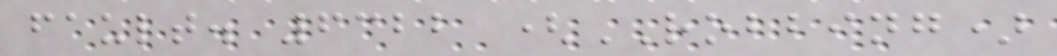fault. 6322 (ROBBING)
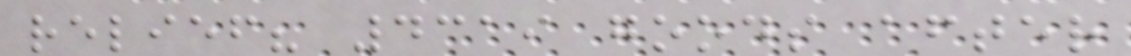relief? 4319 goods after
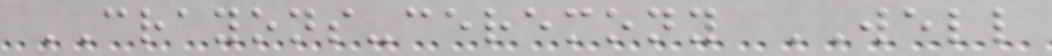CRAYONS-ceremony WELL
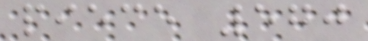piece 570
